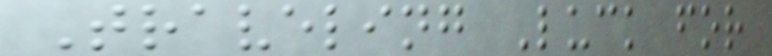Traveling Luck for
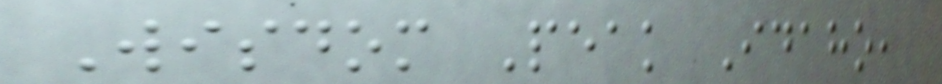Wisdom Peak Idaho,
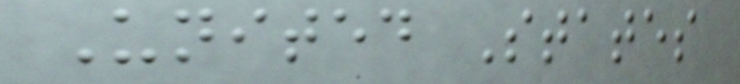United States
